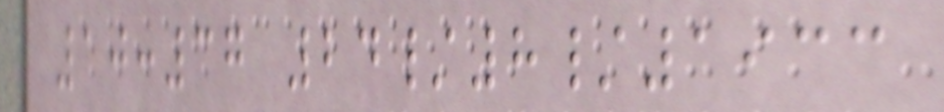10:37 24/8/1933
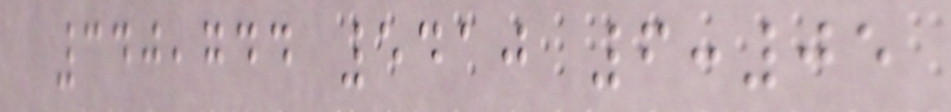340,744 5410 6:05
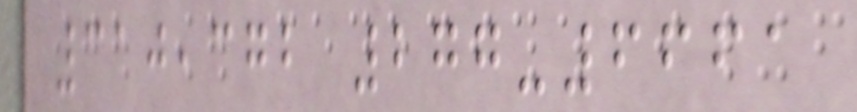310,372 277-6661
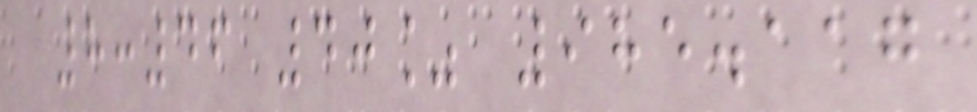8:46 40% 985.117
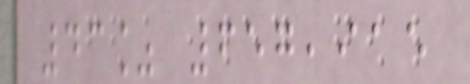43% 657,915
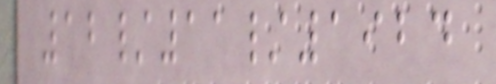12/11/1924
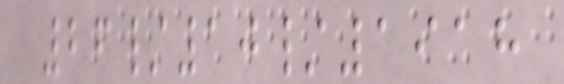26/10/1918
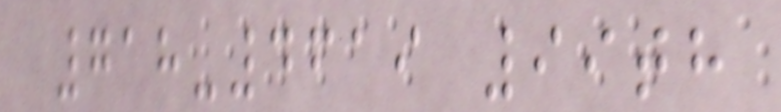718-4619 99th
